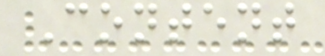Content
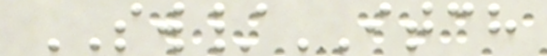SW/ITCH
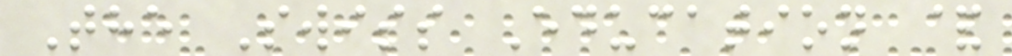The Swiss Education &
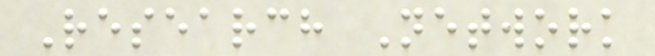Research Network
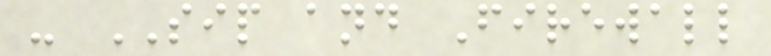- SIP and Firewall
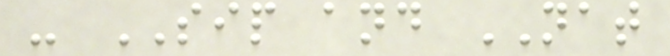- SIP and NAT
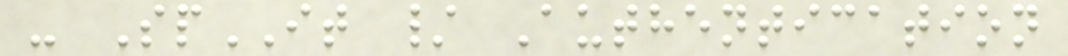- SpIT / Authentication
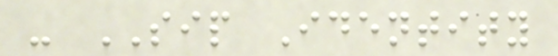- SIP Identity
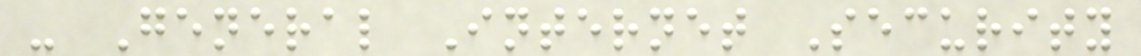- General Internet Security
